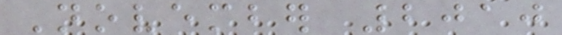November 2010
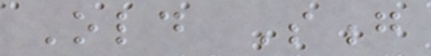Old Song
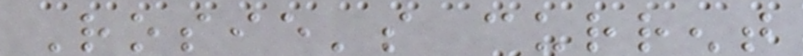Rosie's current
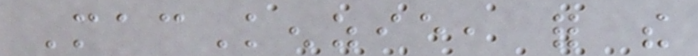MacKenzie, for the
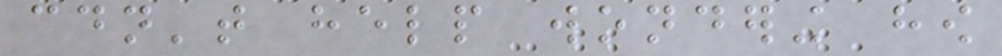couldn't help wondering how
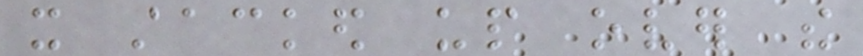it stacked up over the
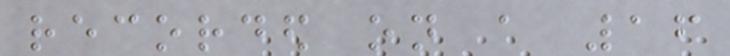recorded on a 16
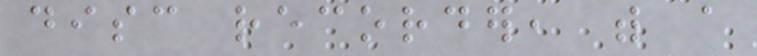disc recorder, with a
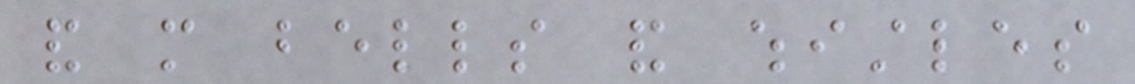and more bells and whistles
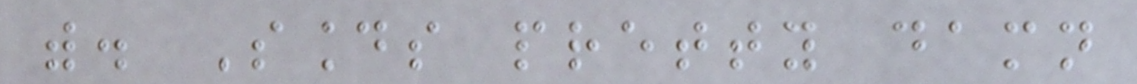with. Sounds pretty damn
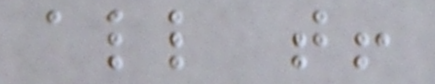all that!
